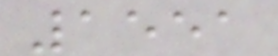1551
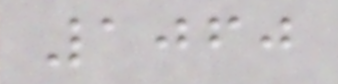1060
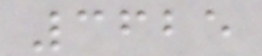3625
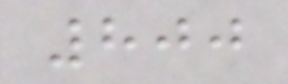800
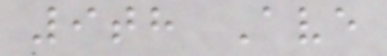9th Ave
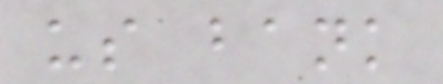us bank
